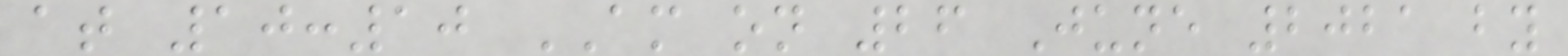at 10:10 AM on 26 June 2021 by
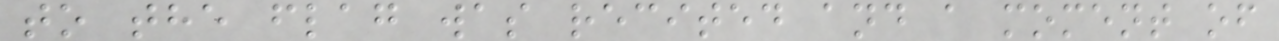to the flag was recited and a moment of
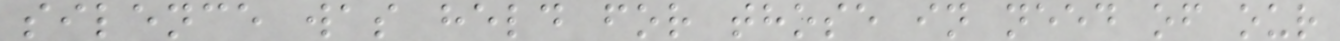silence was held for those in need of our
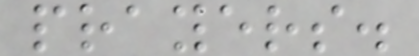prayers.
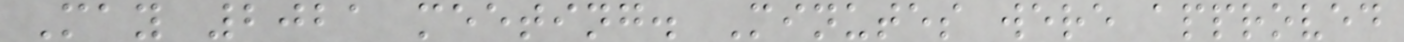May 2021 meeting. Minutes were approved
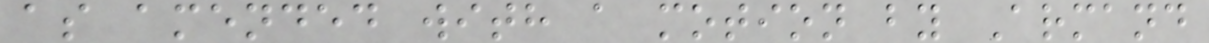as amended with a motion by Armand
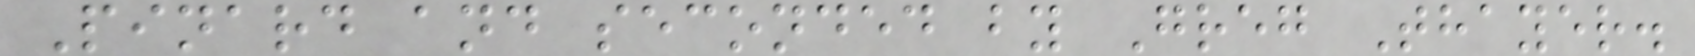Pinard and seconded by Greg Thayer.
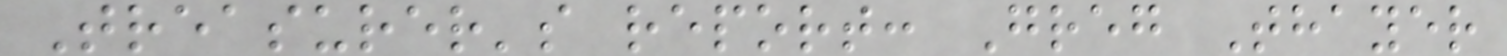Treasurer's report: Greg Thayer
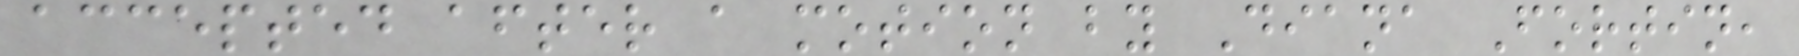accepted after a motion by Diana Fortin,
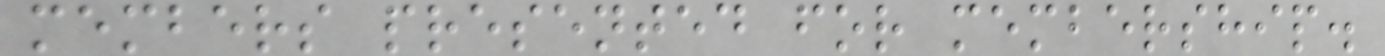members presented for membership.
